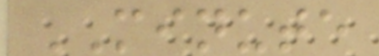MINUTE
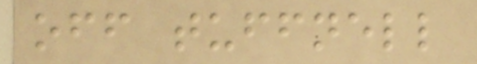off tuffnell
